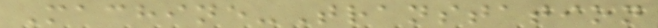Machine-Transtation
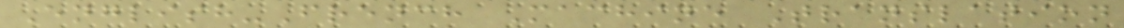English-French Machine Translation
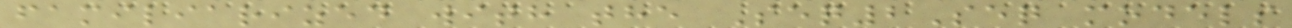familiarized with the Seq2Seq models
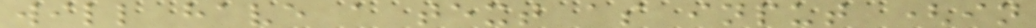will have a text as input (in
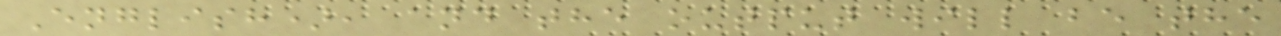English), and the output will be the
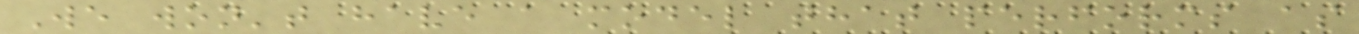We won't have a model that performs as
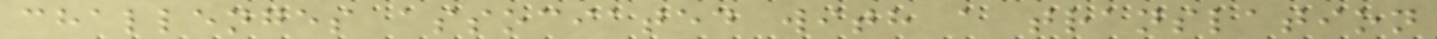challenges associated with a translation
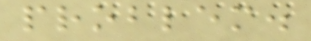problem.
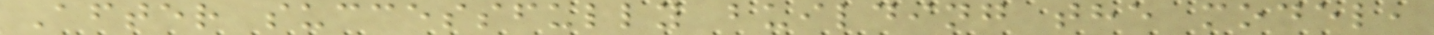After successfully building the model,
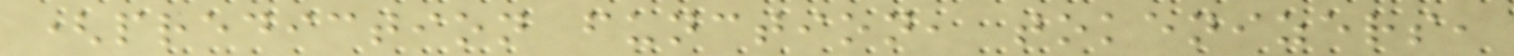(prediction function, tokenizers,
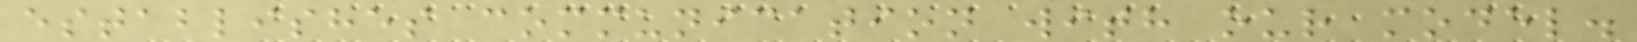establishes communication with our model.
